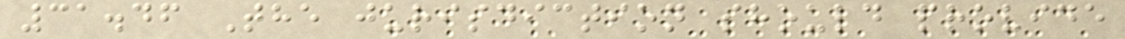31.46 The jurisdiction should provide
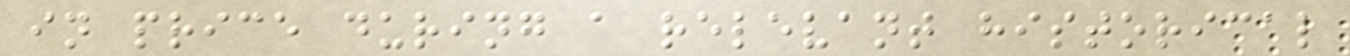in price during a relevant historical
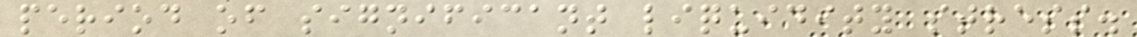period of significant liquidity stress.
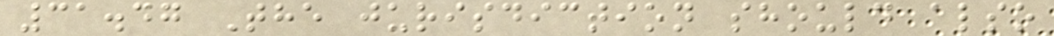31.47 The jurisdiction should also
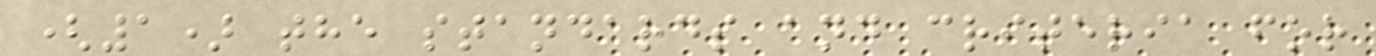(1) the standards and criteria for
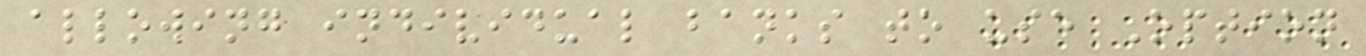allowing individual banks to use Option
